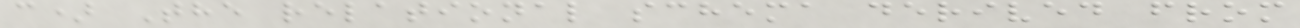c) The relational schema derived from
